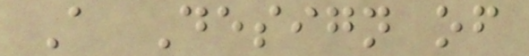A Design of
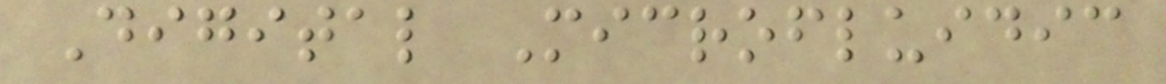Digital Microfluidic
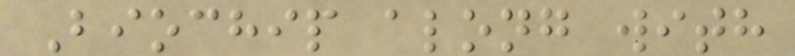Biochip along with
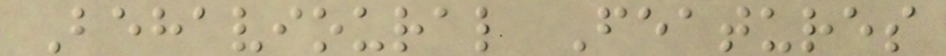Behavioural Features
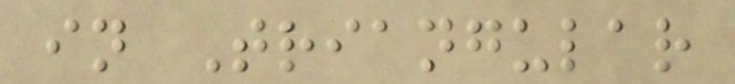in Triangular
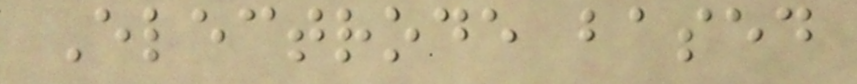Electrode based
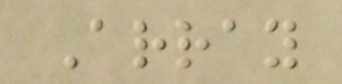Array
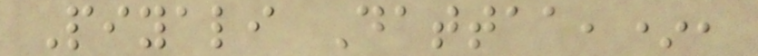Piyali Dattaa,*,
